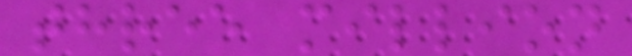three million
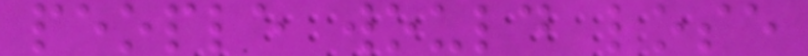people would lose
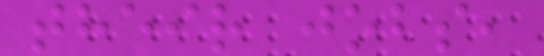their jobs,
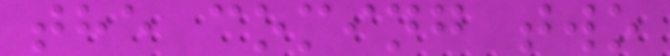the coming two
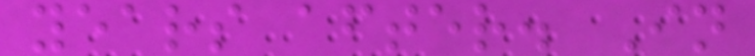years after. In
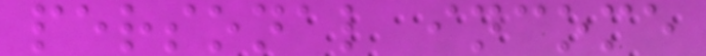personal income
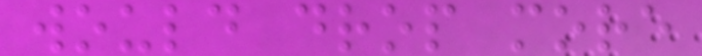would drop more
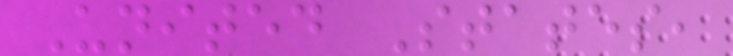United States,
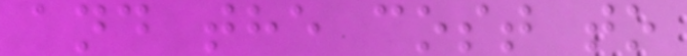and the cost to
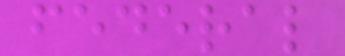federal
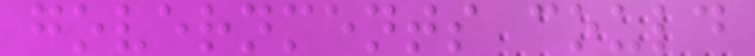governments could
